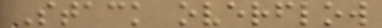Stack overflow
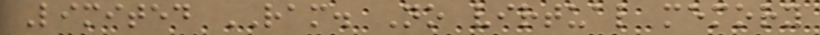Limited RAM. No virtual memory
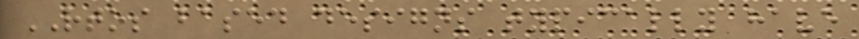RTOS based designs typically have
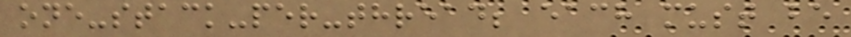one-stack-per-thread; each must be
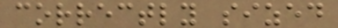correctly sized
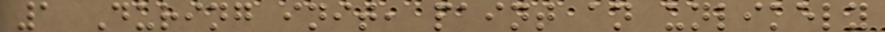1 During init, paint an unlikely
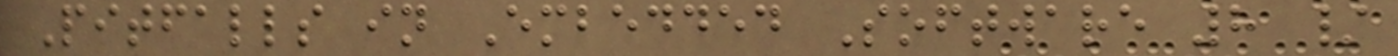Pitfalls in Embedded Software 8 /
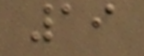19
